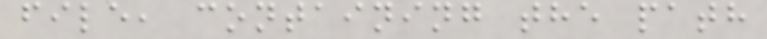file, containing the path
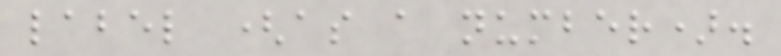label (as a number).
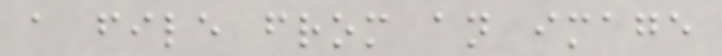a file from an image
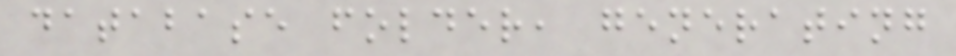database folder, generating
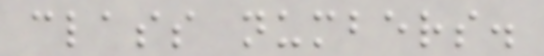class numbers.
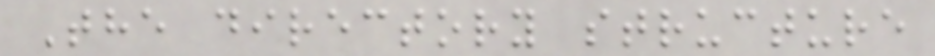The directory structure
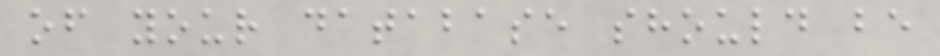of your database should be
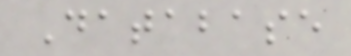Database
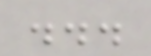...
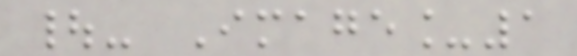|- Image_1
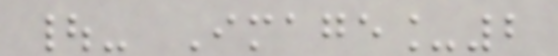|- Image_2
